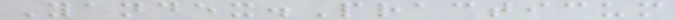Yandex.Practicum
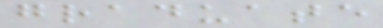graduate
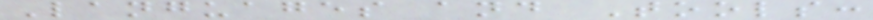Languages and Tools:
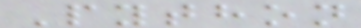Python
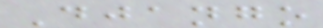Django
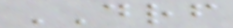DRF
